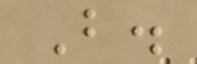B.
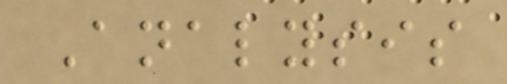Analysis
